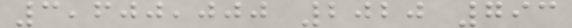3,600,000 2020 793
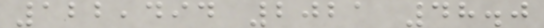122,494 2021 48.0
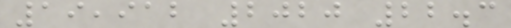19,912 2020 22.3
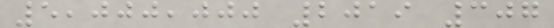5,000,000 2019 307
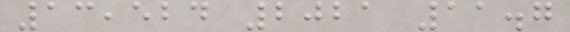13,524 2021 11.7
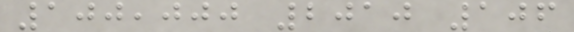100,000 2010 106
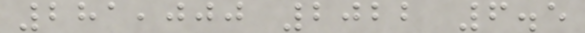281,000 2022 6.5
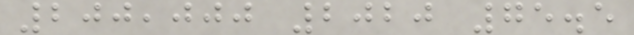200,000 2020 75.5
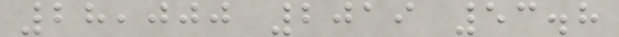28,000 2019 53.8
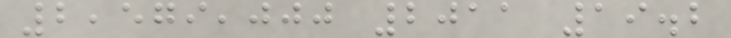2,579,000 2011 19.2
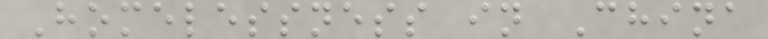Homelessness in China
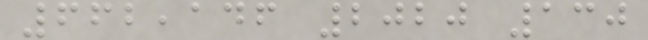662,146 2020 130
